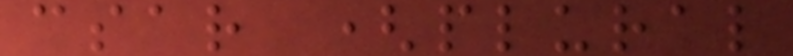csar (plural
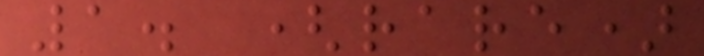1. (rare)
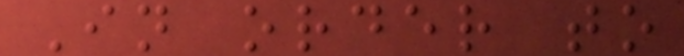In order to
